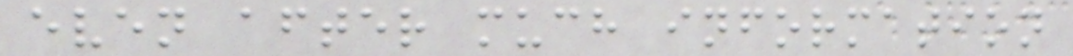even after much information
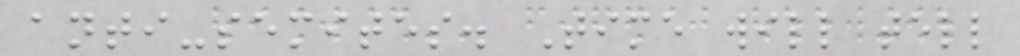anti-semites. Time will tell
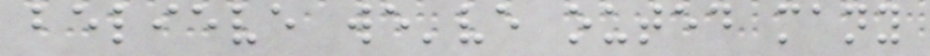believe we've outed many
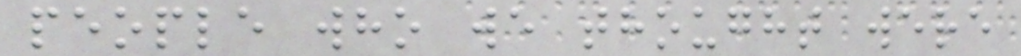people who we thought were
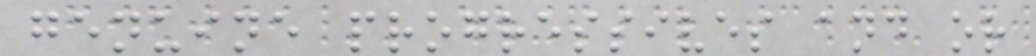genuine progressives and or
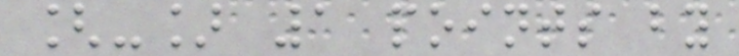[-] 1 points by
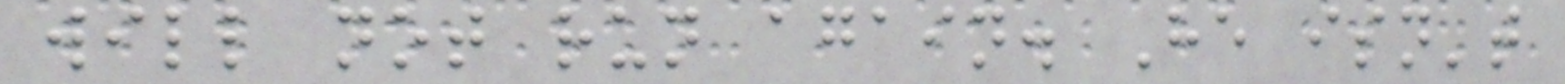will not run again. He isn't
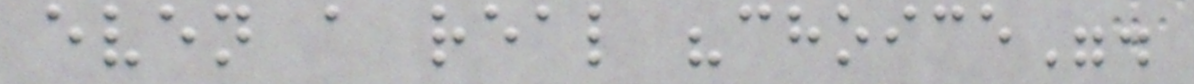even a real "choice".
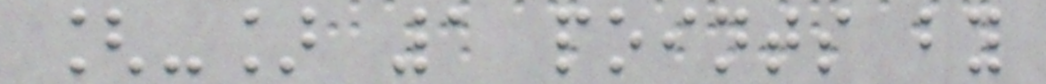[-] 1 points by
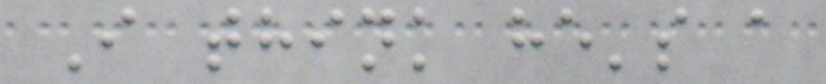I think he's a
